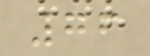76
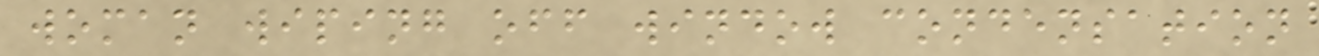woman wiping off window condensation
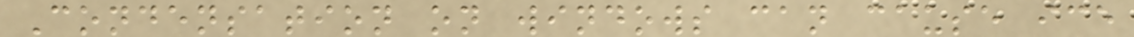Condensation on windows can cause ice
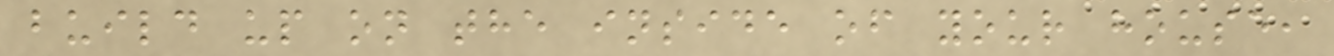build up on the inside of your house,
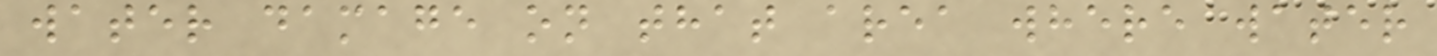water damage on that area where water
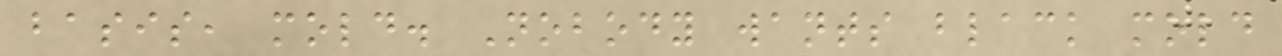basis, mold. Nobody wants black mold
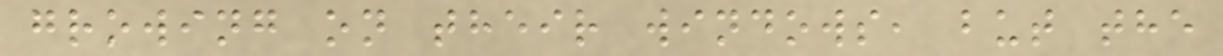growing on their windows, but the
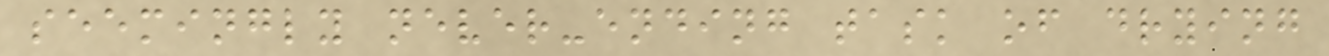seemingly never-ending task of drying
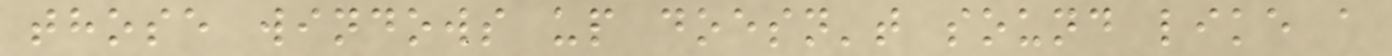those windows up doesn't sound like a
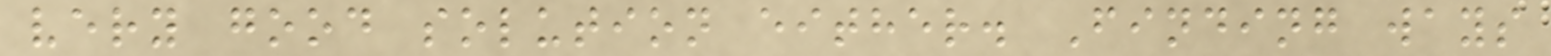very good solution either. Finding ways
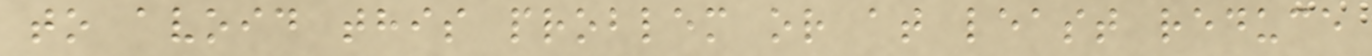to avoid this problem or at least reduce
